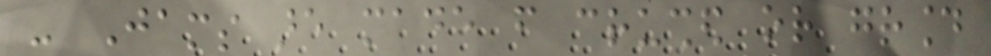- Jams are made from crushed or ground
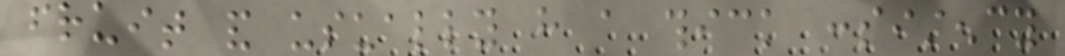fruit and usually have a thick consistency
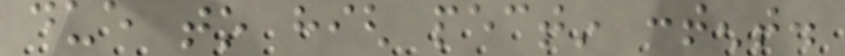due to high pectin content.
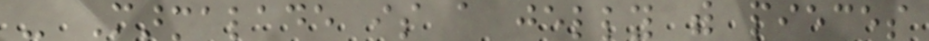- Marmalade is a jelly with pieces
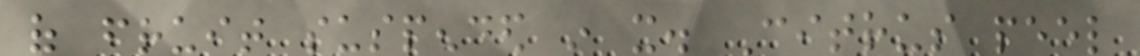of fruit suspended in it. Citrus peel
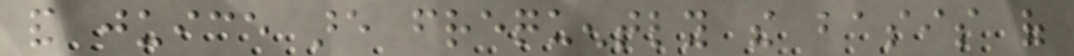and juice are frequently the basis of
